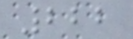222
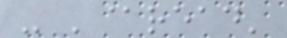- '@read'
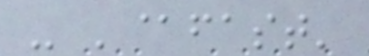- '@fast'
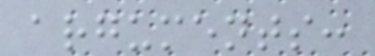arguments:
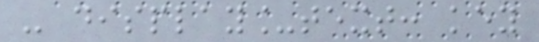- display_text: key
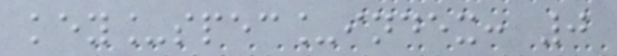key_spec_index: 0
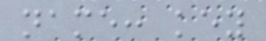name: key
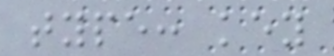type: key
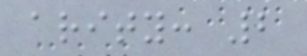arity: 2
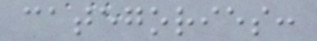categories:
